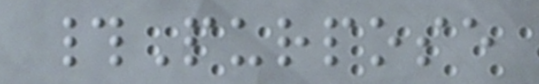#Purpose
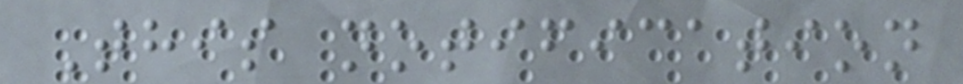This notification
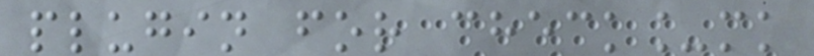plugin for check_mk
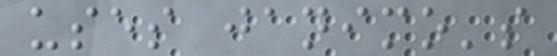uses janimo's
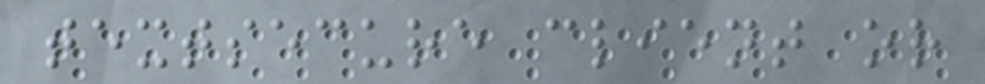textsecure client or
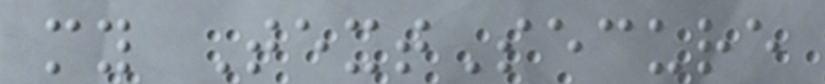my TextSecure
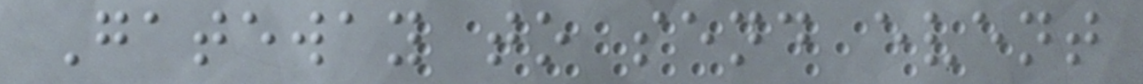Gateway to send event
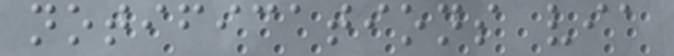notifications via
